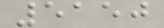5150
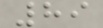89
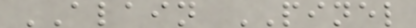ALAIN PINEL
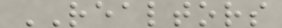REALTORS
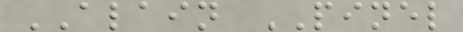ALAIN PINEL
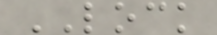LOCK
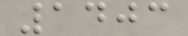1403
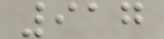917
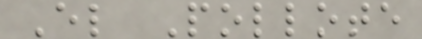El Pollote
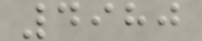4980
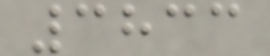3833
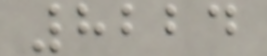8224
